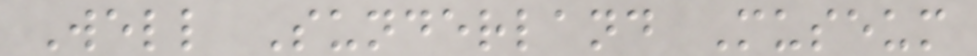Well Sunderland Museum
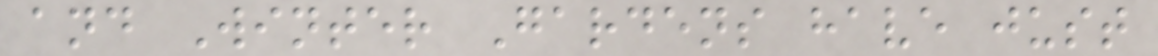and Winter Gardens have just
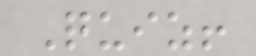Quiz!
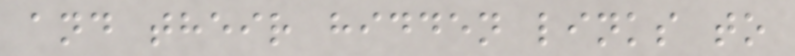and their hidden links to
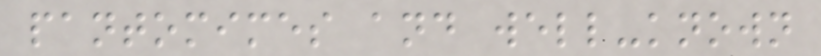pantomimes and well-known
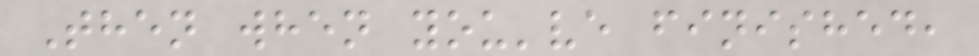Then when you've finished,
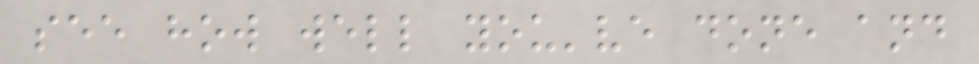see how well you've done and
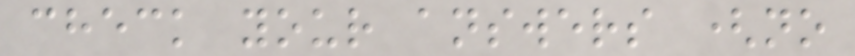check your answers (no
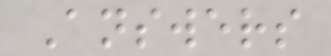Answers
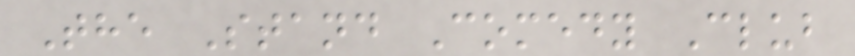The Stand Comedy Club
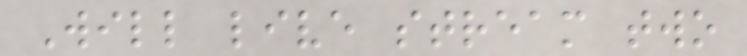Will live stream two
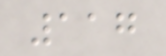117
